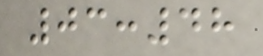03:48
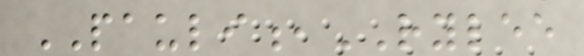PAULI,RYLEE
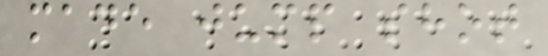made jump shot
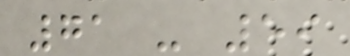71 - 59
